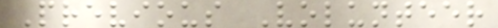Previous Volunteer
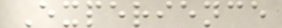Experience
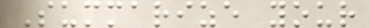Summarize your
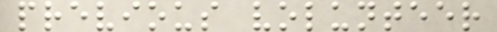previous volunteer
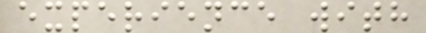experience with
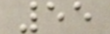55
